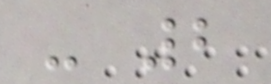- 2
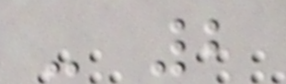- 2
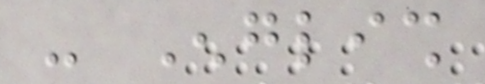- English
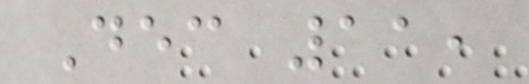Dec 11,
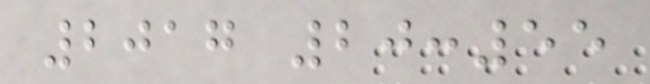2017 20:55
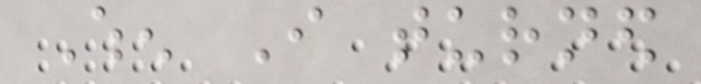When I turned
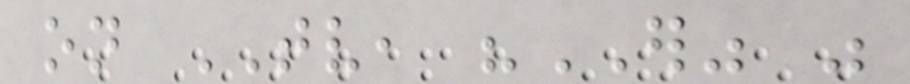on TV, "ER" was
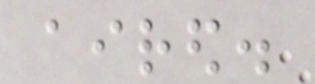aired.
